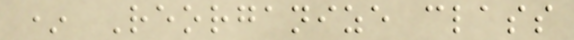* Reorganize class
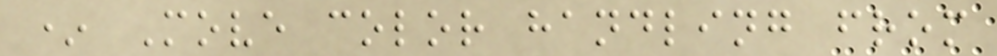* Move color handling from
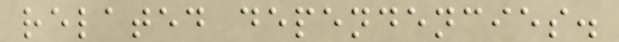related dependencies.
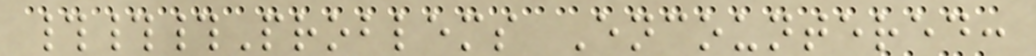###Problems Encountered:
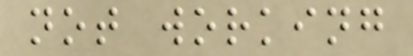not working
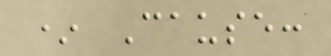* Cause:
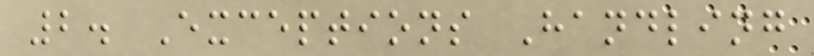2. Exceptions Handling
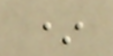*
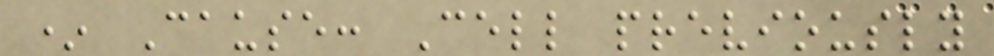* Cause: Cell previously
